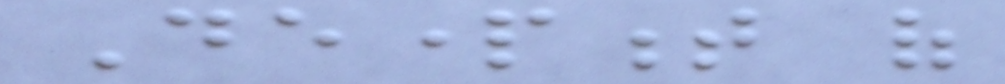Department of
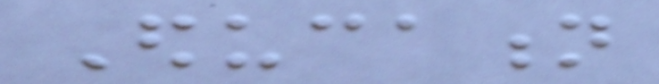Education
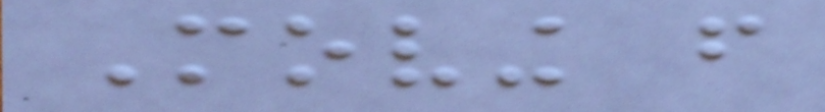Moving from
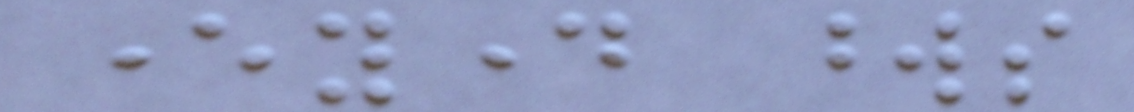everyday words
